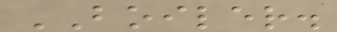BOILER.
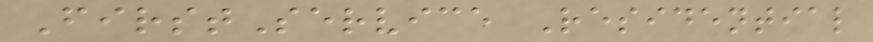FirstService Residential
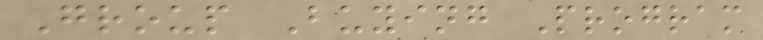Group Buying Program
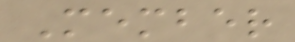Member
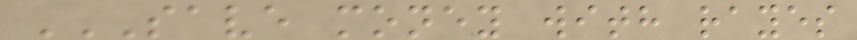SAVE MONEY WITH RAYES
